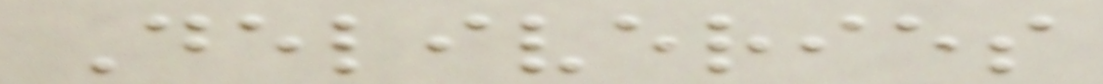Deliveries
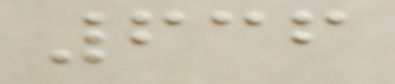636
